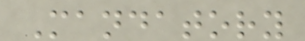Mandatory
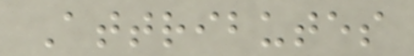Attributes
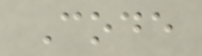Code
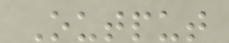Output
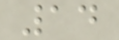14
